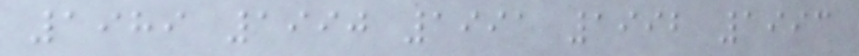1989 1990 1991 1992 1993
